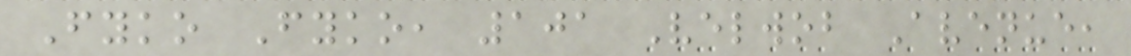Fyko Fyko, 101 Velwob Avenue,
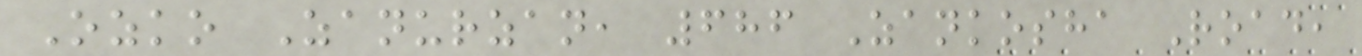Ozko Zanurzan, 686 Zankosha Road,
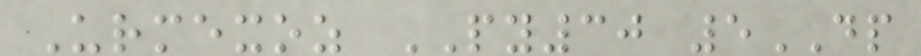Urmexoz PY30 5DP
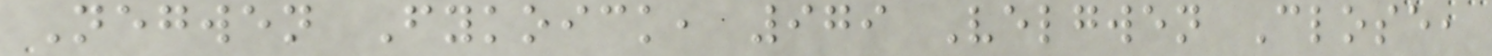Negwen Fykoick, 979 Velgwen Close,
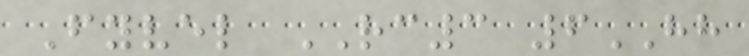Fyvel RC3 6HH
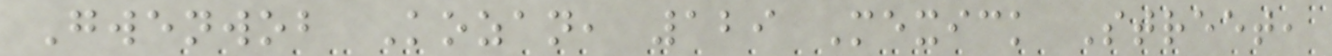Gwenwob Kozan, 129 Mexick Street,
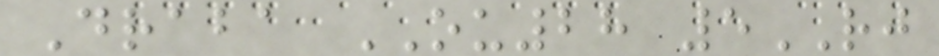Draba OU28 5RJ
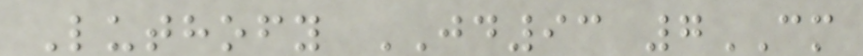Luthofy JD93 7CM
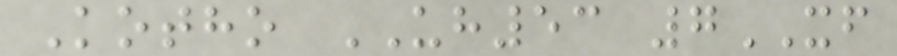Kotho UH53 7XF
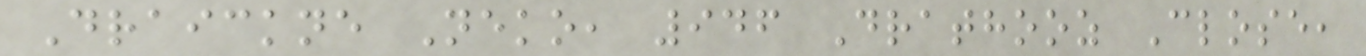Draickne Neko, 946 Drathooz Close,
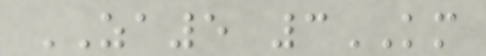ZA5 3KM
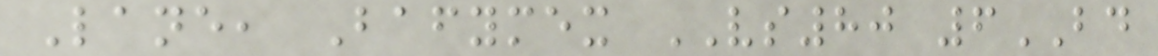Lane, Bafymex VS80 6BD
